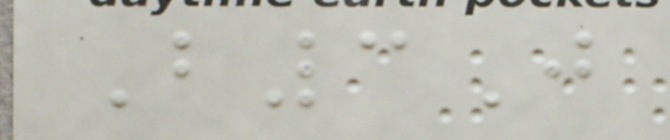B3J
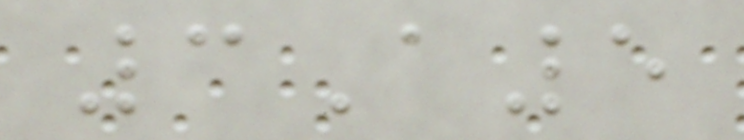3A5
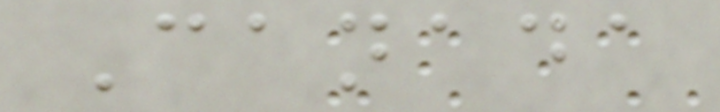Canada
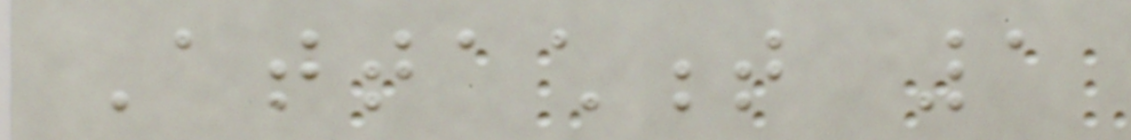Attachment 1
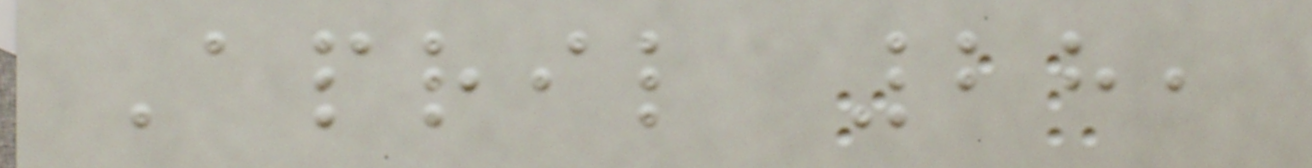April 28,
